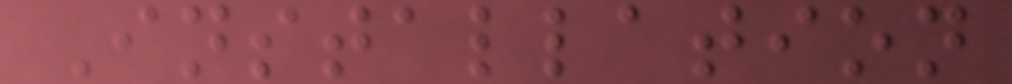Installation
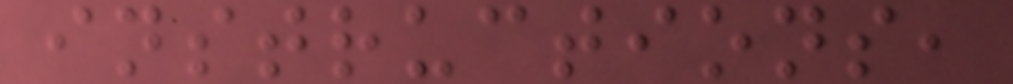instructions,
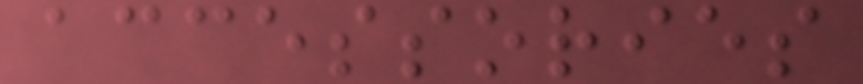accessories
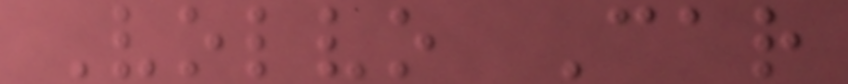Volvo Car
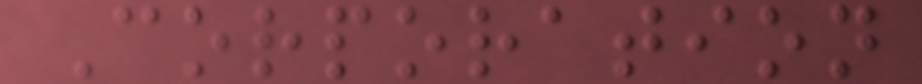Corporation
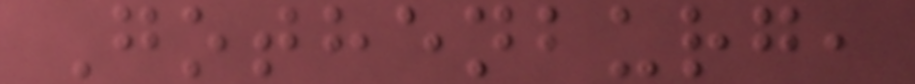Gothenburg,
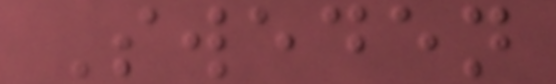Sweden
